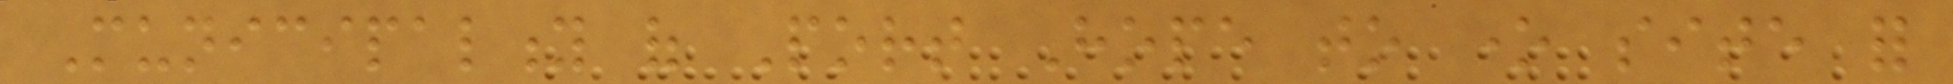Municipality of Port Hope to one site for
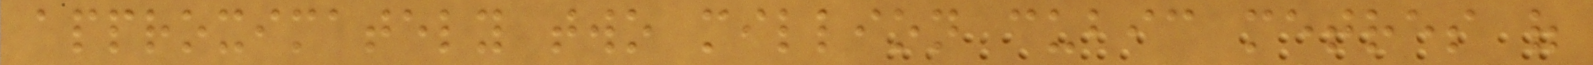approximately two million cubic metres of
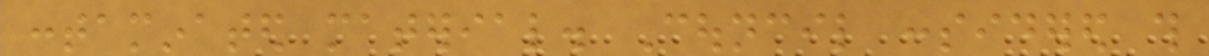contaminated material. Council considered this
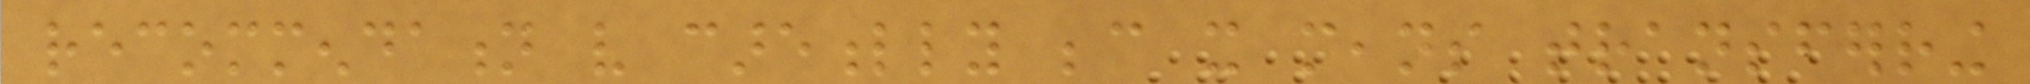recommendation very carefully because it means transferring
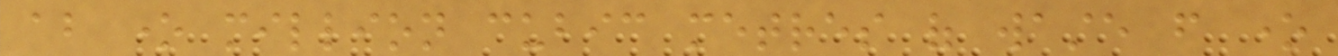about one million cubic metres of waste from one
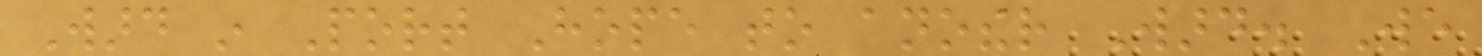Ward in Port Hope to another Ward. We
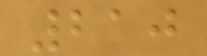210
